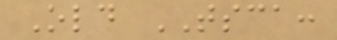Old TSCA:
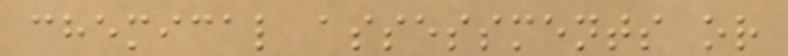chemical assessments or
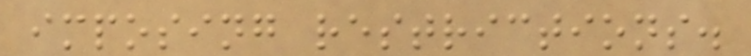imposing restrictions.
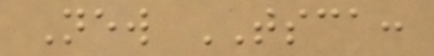New TSCA:
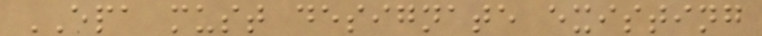EPA must designate existing
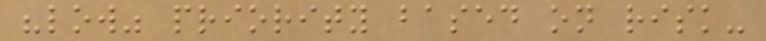"low" priority based on risk-
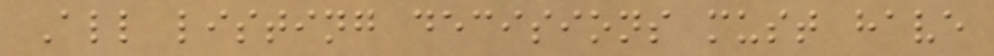All listing decisions must have
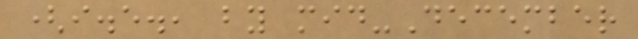(i.e., by mid-December
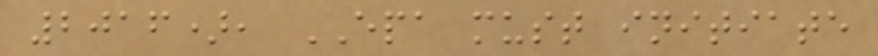2016), EPA must initiate
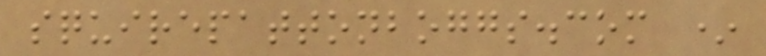squirepattonboggs.com *
